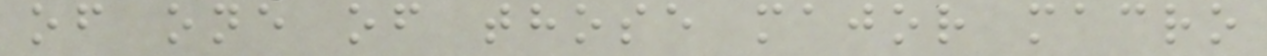of one of those major macro
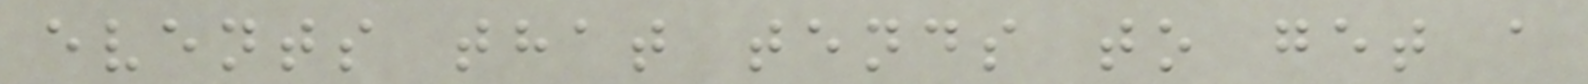events that tends to get a
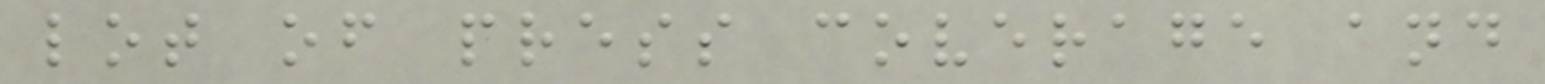lot of press coverage and
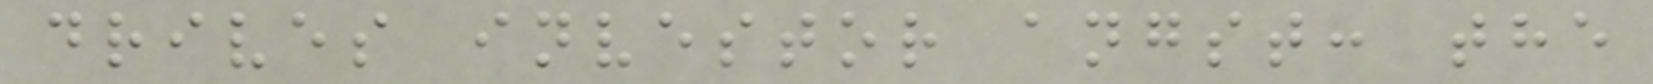drives investor angst: the
